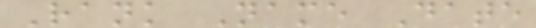Rank Name Date
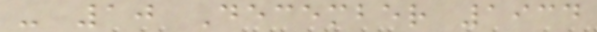- 10 December 1934
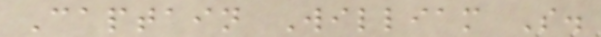Captain William S.
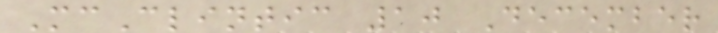McClintic 10 December
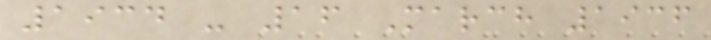1934 - 16 March 1936
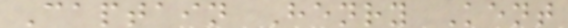Captain Henry Kent
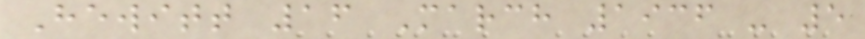Hewitt 16 March 1936 - 5
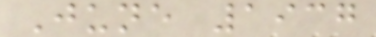June 1937
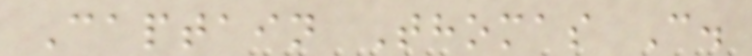Captain Thomas C.
